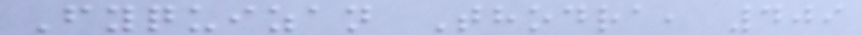Fyquizan Thodra, 409
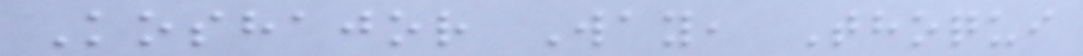Koshajor Way, Thoqui
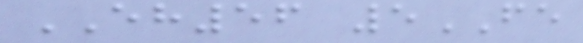EH56 5FE
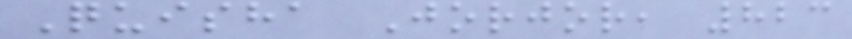Quisha Jorjor, 823
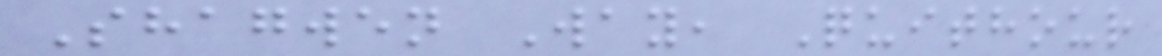Shagwen Way, Quithour
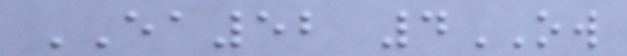EA52 4OW
